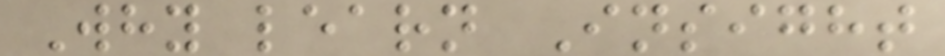Why learn Insight
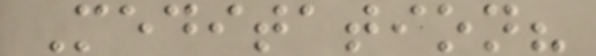Meditation?
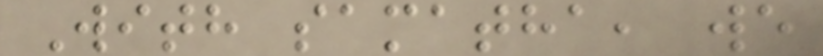With samatha, we
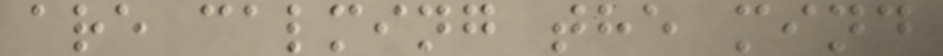are calming the mind
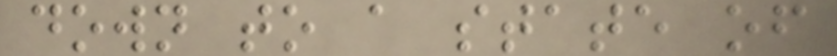down to a state of
